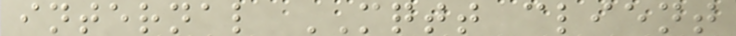internal MQTT client
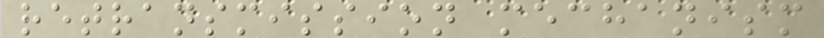retransmission mechanism
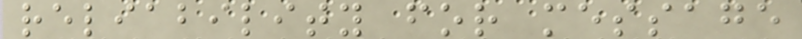reliability for message
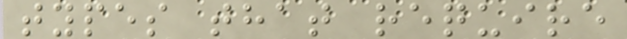types that require
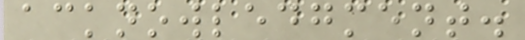acknowledgment.
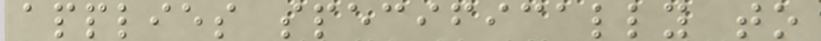applies specifically to
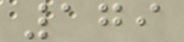179
